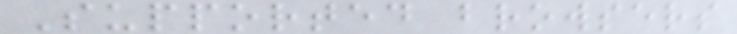Supported browsers
